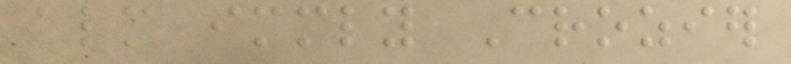almost immediately Crozier
